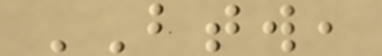BTW,
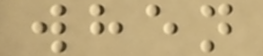when
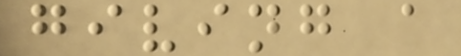giving a
